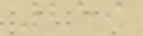259
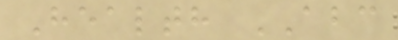Health ABC
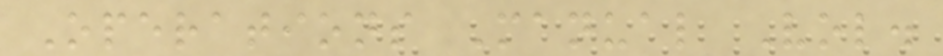Operations Manual Vol.
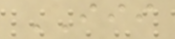III
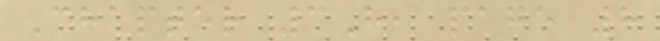Chapter 3H, page 8
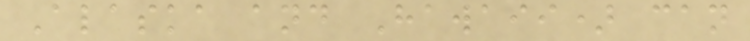Alaska and Hawaii) can
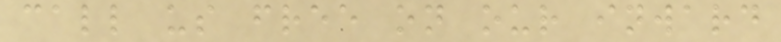call us free on our inward
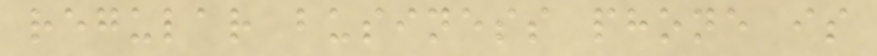regular business phone is
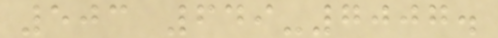503 649-7007.
